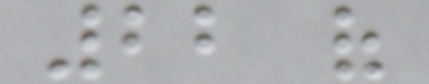22 of
